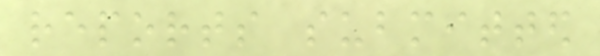reports submitted
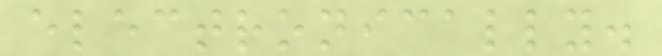electronically.
